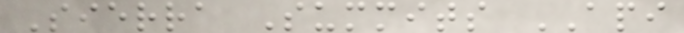Sierra Summits API
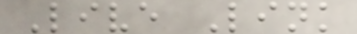Live Link
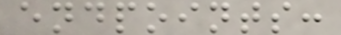endpoints:
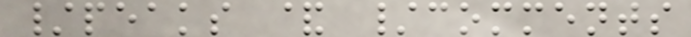/peaks & /comments
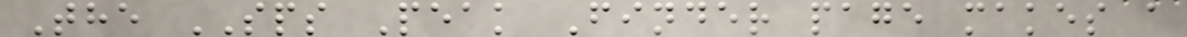The SPS Peak Finder page makes a
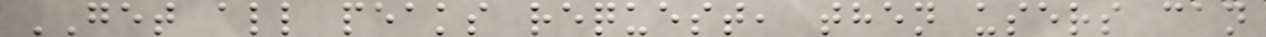GET all peaks request, then users can
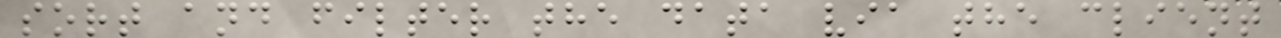sort and filter the data via the client
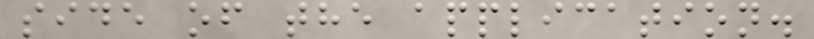side of the application.
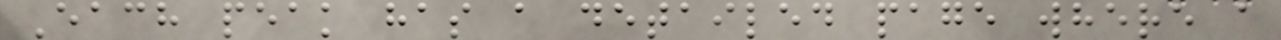Each peak has a detailed page where a
